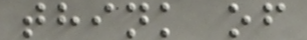think of
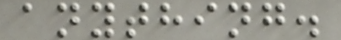anything.
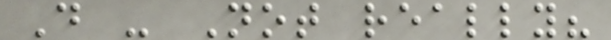D - Not really?
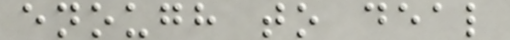enough to deal
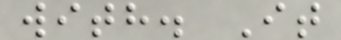with. It
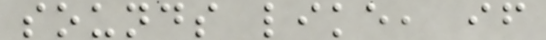sounds like, if
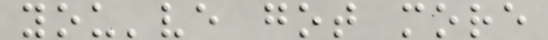you've got more
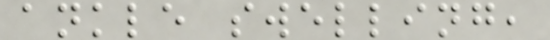ankle swelling,
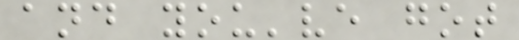and you've got
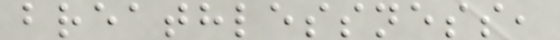breathlessness,
